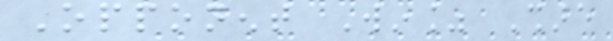Opponent Win% Share
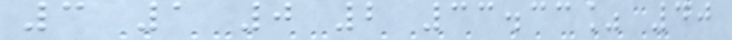3 1 0 2 33.33% 40
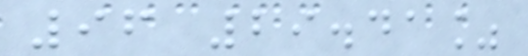96 29.41%
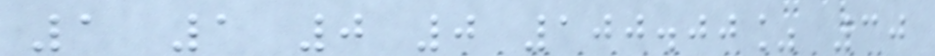1 1 0 0 100.00% 30
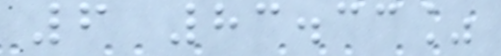6 83.33%
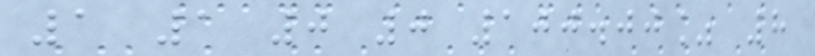1 1 0 0 100.00% 8
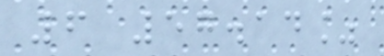6 57.14%
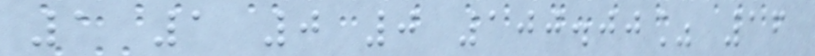1 1 0 0 100.00% 16
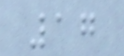17
